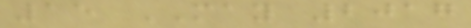15 MAY 2017
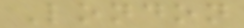London
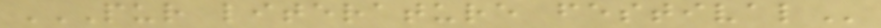PUR LITERATURE FESTIVAL
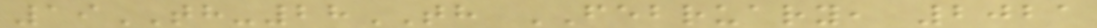19TH-28TH FEBRUARY, 2021
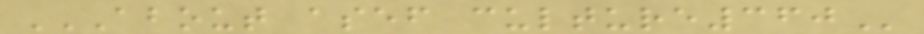ABOUT ASEF CULTURE360
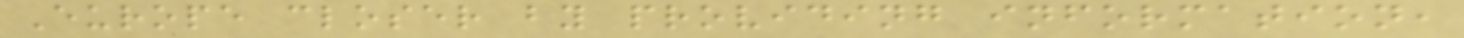Europe closer by providing information,
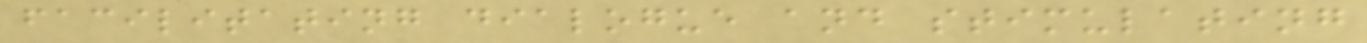facilitating dialogue and stimulating
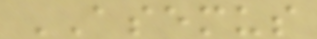ASEMUS
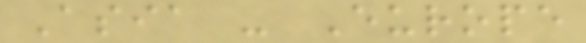Asia - Europe
